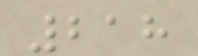218
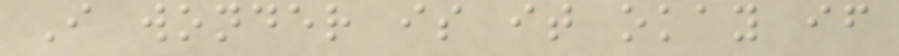I wonder is it okay if
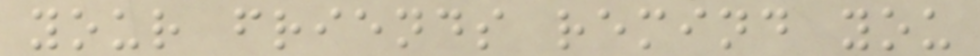your friends remind you
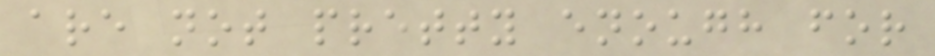are not pretty enough for
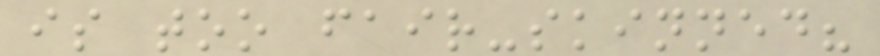is too fair-skinned?
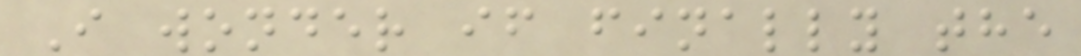I wonder if finally the
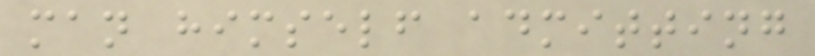man himself admitting
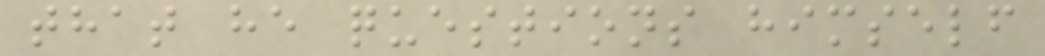that he questions himself
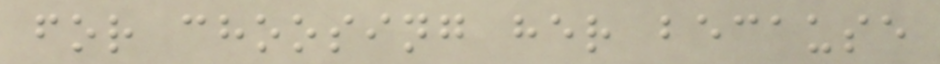for choosing her because
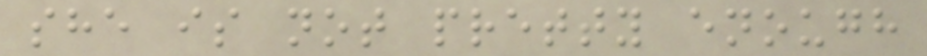she is not pretty enough
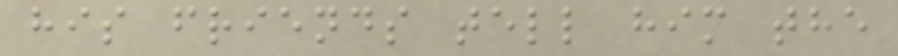his friends tell him the
